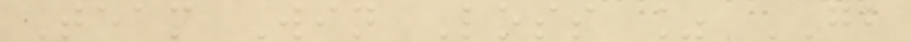Team Win Loss % GB
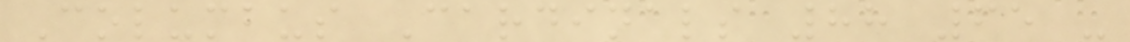Columbus Cardinals 88 65 -
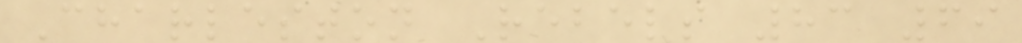Charleston Rebels 83 69
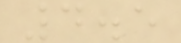4.5
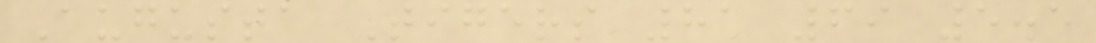Augusta Tigers 81 69 5.5
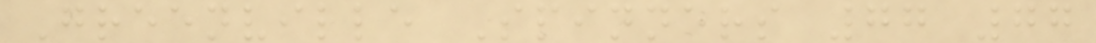Greenville Spinners 77 77
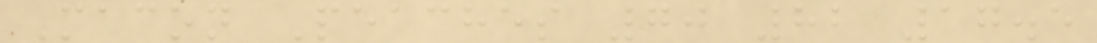Macon Peaches 70 82 17.5
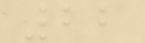22
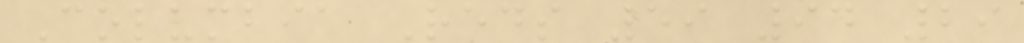Columbia Reds 59 94 29
